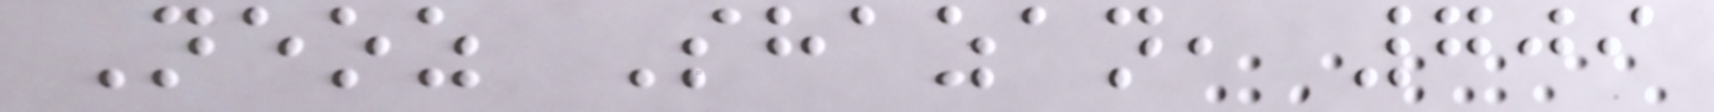Neoz Shazan, 709
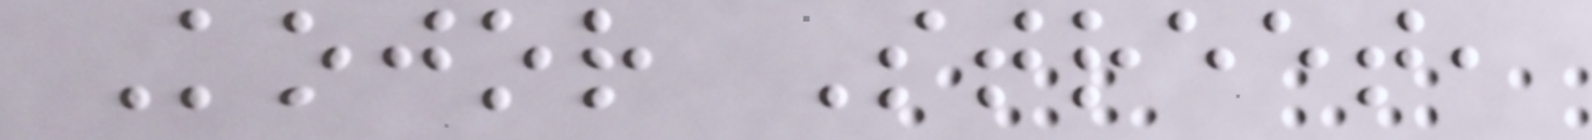Kojor Street,
